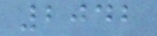2042
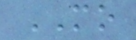MO
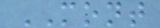MONT
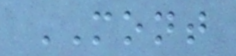MONT
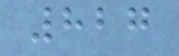827
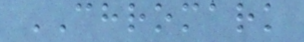CHROMARK
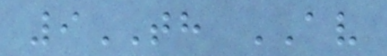9TH AV
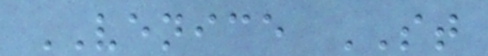VENICE ST
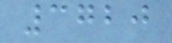3720
